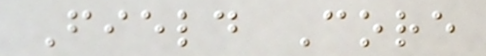Field Core
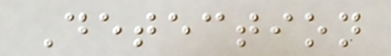Detection
